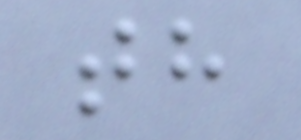th
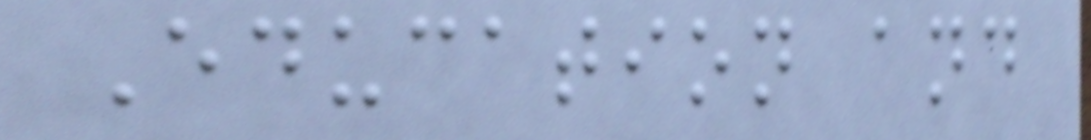Education and
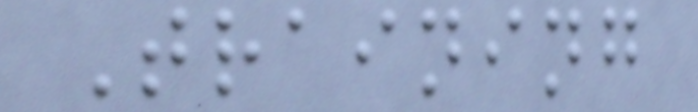Training
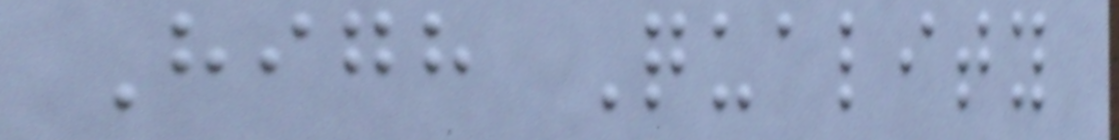High Quality
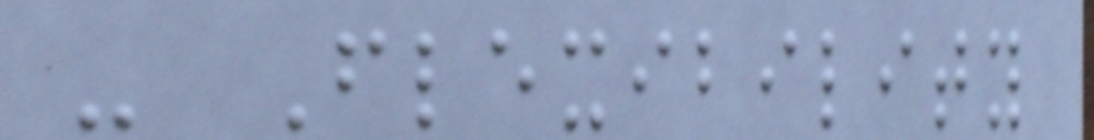- Flexibility
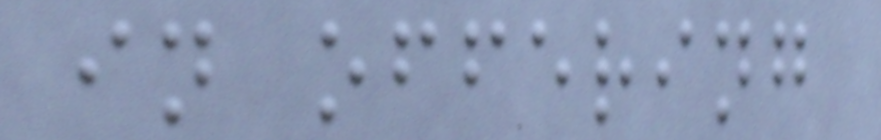in offering
